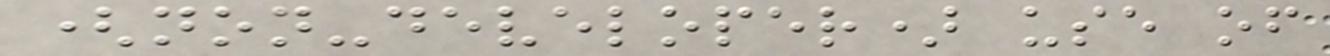(non-developer) use of
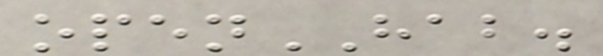openHAB.
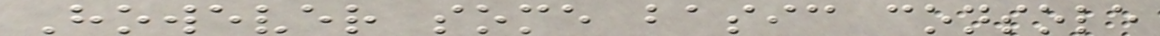However some basic console
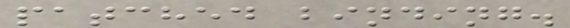patched binding.
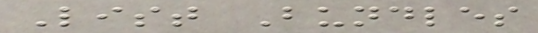List Bundles
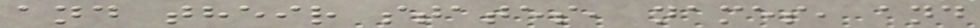and their states, names, and
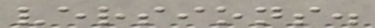versions.
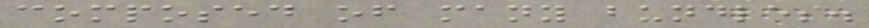composed of many bundles.
